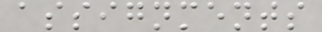assignments
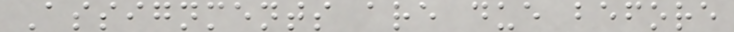Assignments are due before
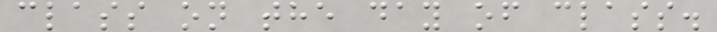class on the day of class.
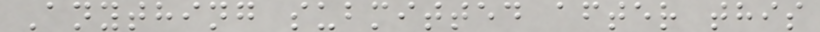Anything submitted after this
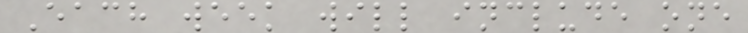Each week will include one
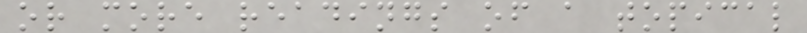or more readings of a topical
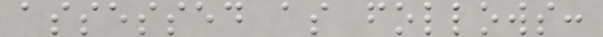assessed as follows:
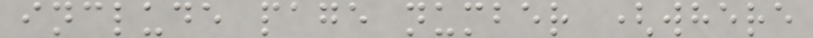include page number (where
